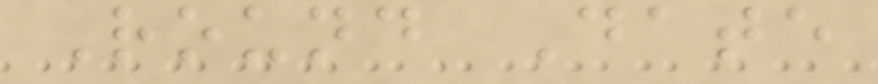Round Date
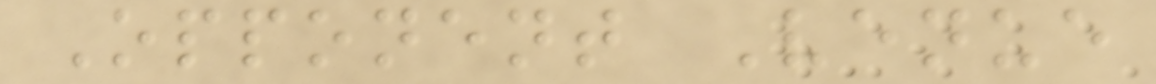Opponent Venue
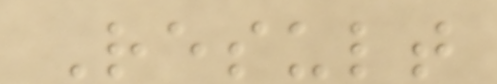Result
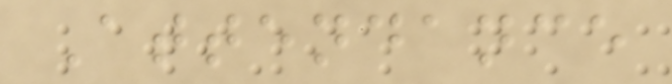Attendance
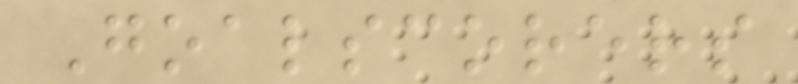Goalscorers
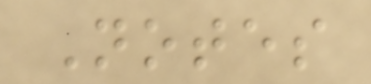Notes
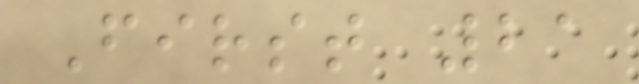First 21
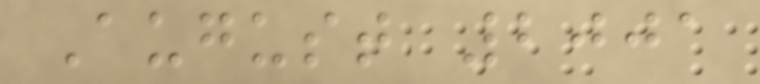August 2001
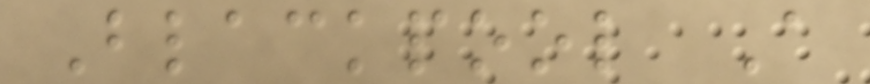Blackpool A
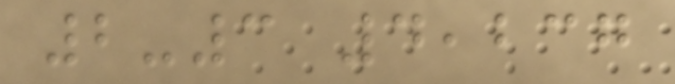2-3 4,237
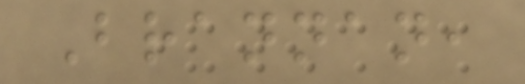Brannan,
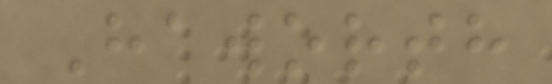Haworth
